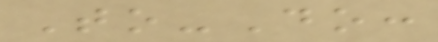To-Do:
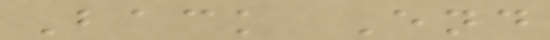Back End
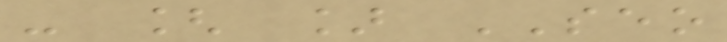- [ ] SEO
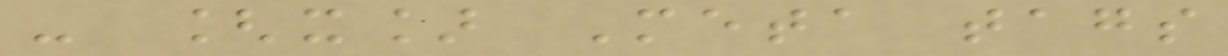- [x] Meta tags
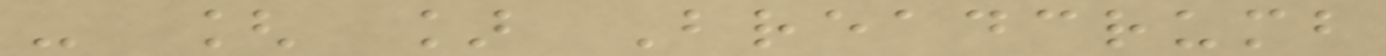- [ ] Breadcrumb
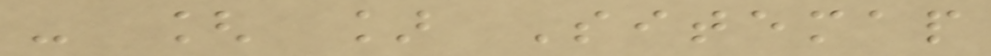- [ ] Sitemap
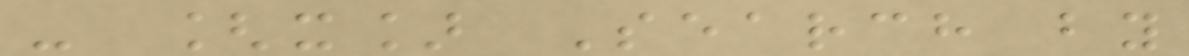- [x] Search by
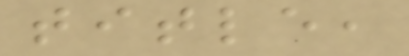title,
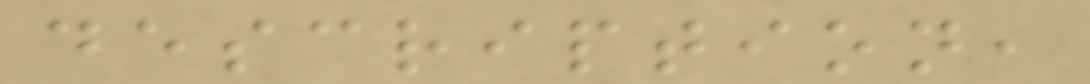description,
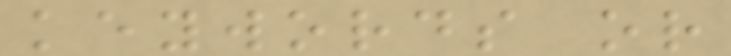keywords or
